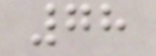78
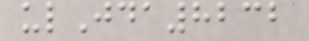ulJda8232
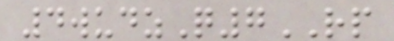4wudzQ7RP
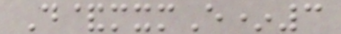D&mxmE*3
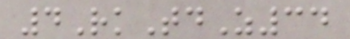4RkTdZ34
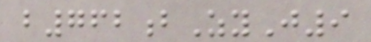b762bZyJ9
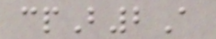cpB2A
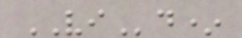VId*
